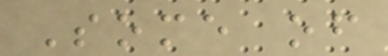Some of
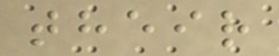their
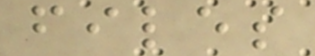files
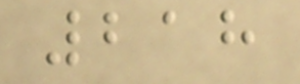218
